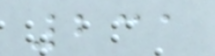231
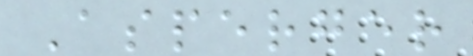Asperger
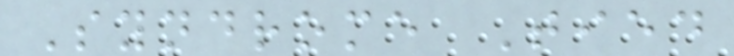Syndrome Tied
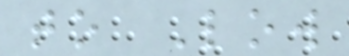to Low
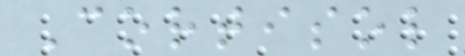Cortisol
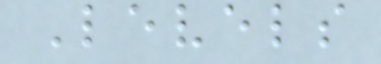Levels
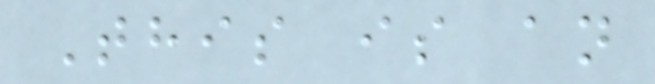This is an
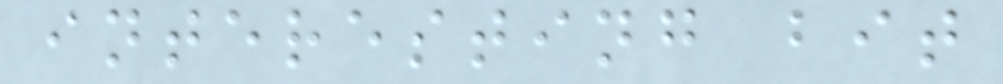interesting bit
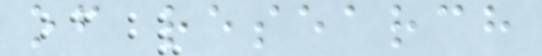of research
